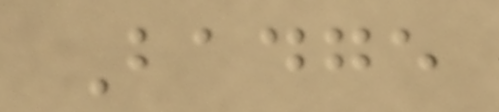Badge
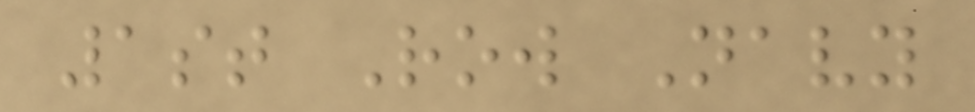1st Row Navy
